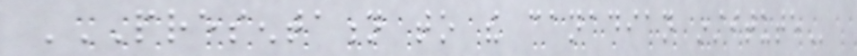PRESENTATION TO THE CANADIAN INSTITUTE
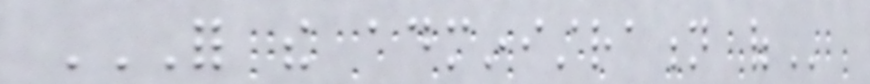FOR THE ADMINISTRATION OF
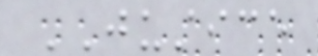JUSTICE
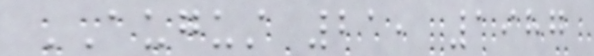AUGUST 21, 1987
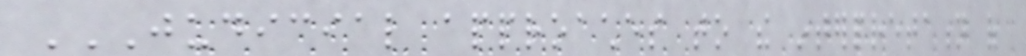JUDICIAL APPROACHES TO THE INTERPRETATION OF
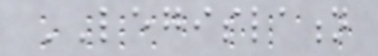LEGISLATION
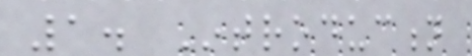1. Introduction
